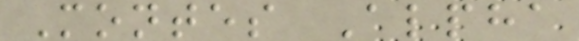Montes Alpha
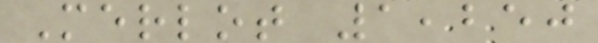Merlot 1,250
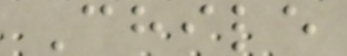Chile
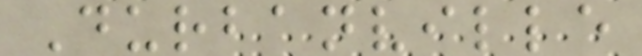Durbanville
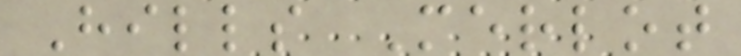Hills Merlot
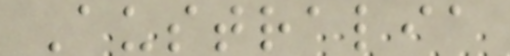Australia
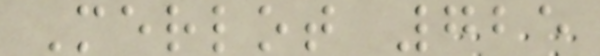Merlot 725
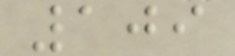109
